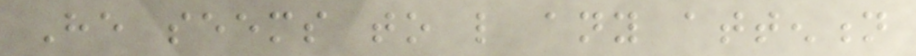He seems to like any attention
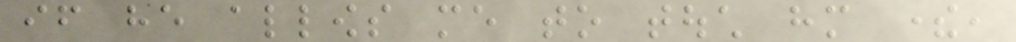if he allows me to touch him there,
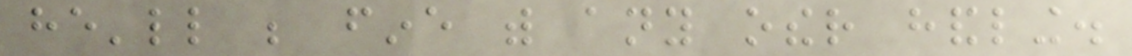he'll be fine with any other handling.
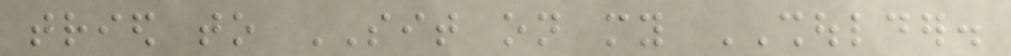tried to SIT on my SHOULDER.
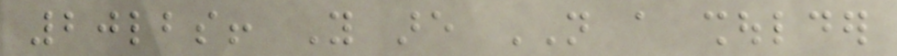20lbs! You are NOT a shoulder
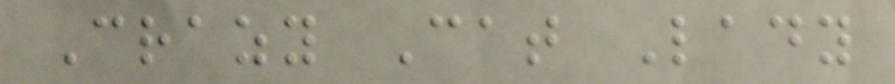Crazy Cat Lady
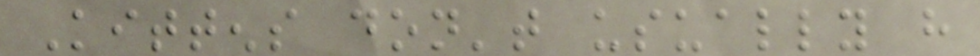Kittens don't usually have
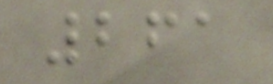261
